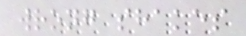wrong shakes
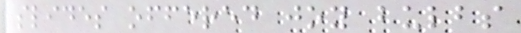slides offered joy bulbs
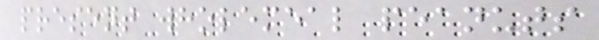present wholemeal peanuts
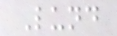Lund
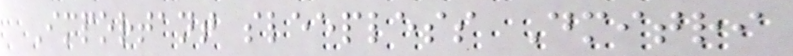Important sleepless Dmitri
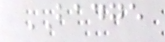BADGE
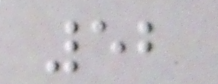52
